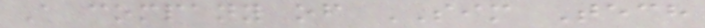A company of SIM Tech
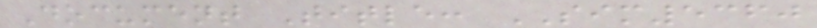Document Title: SIM5360
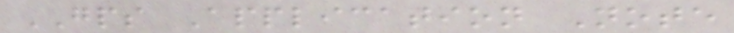GPS Application Note
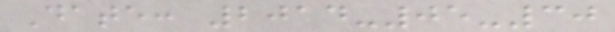Date: 2014-05-30
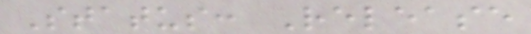Status: Release
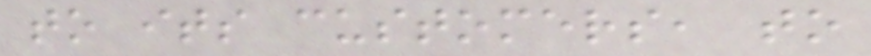to its customers, to
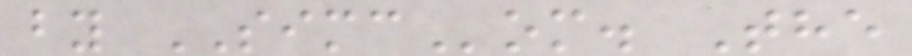by SIMCom. The
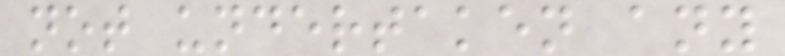not undertaken any
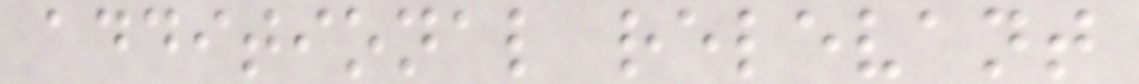additional relevant
